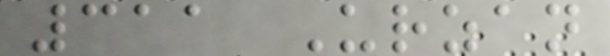311 Urzan
